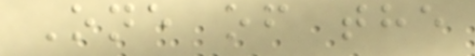One of the
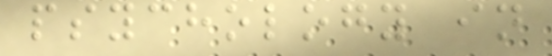psychology in
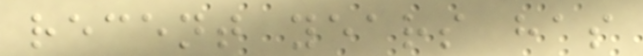recent years has
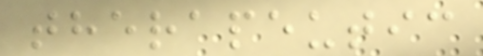therapeutic
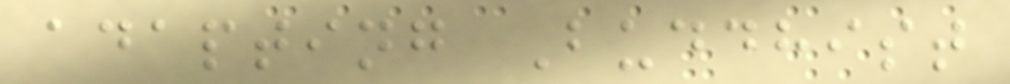adapting Buddhist
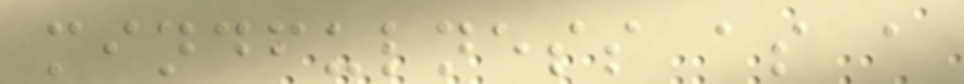mindfulness as a
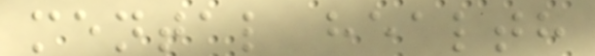mental health
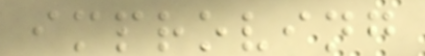improving
